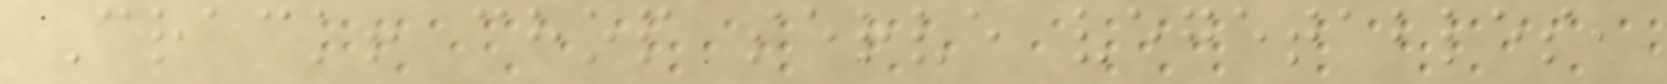Crack! chop serve vegetables,
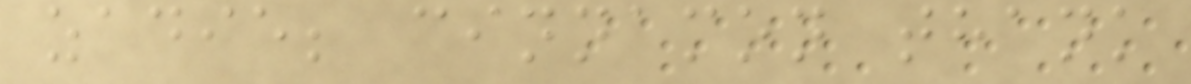zadie; cinnamon thank
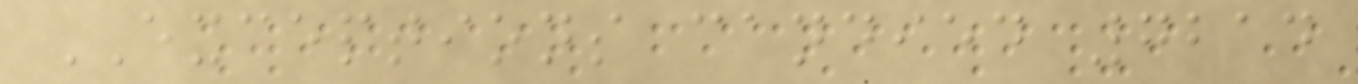EXCEPTIONS candied 7214
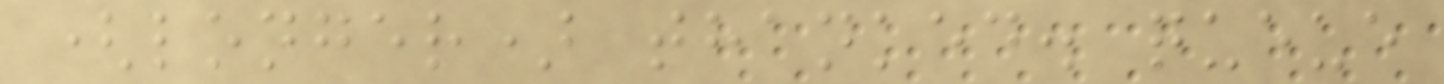(longer) thanked. queue
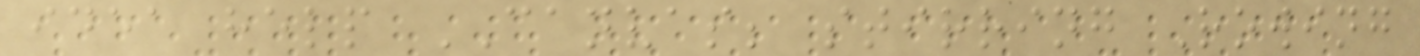idea help CANVAS; stirring Rowing
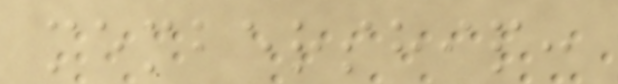membership:
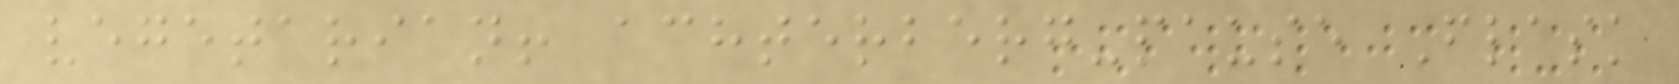vegetarian! achterberg-pause Flask
